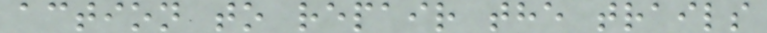action to repair the trails
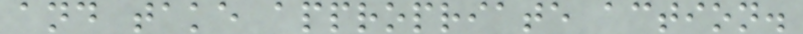and take appropriate action.
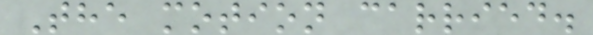The motion carried.
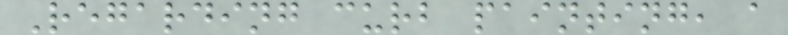Regarding curb painting, a
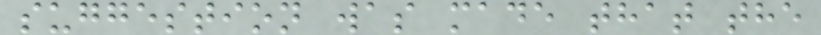suggestion was made that the
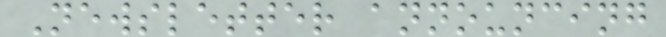Newsletter announcing
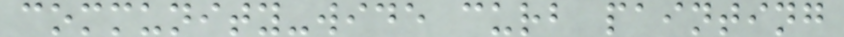community-wide curb painting
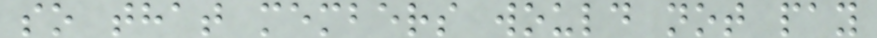so that members would not pay
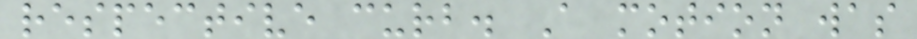respective curb. A motion was
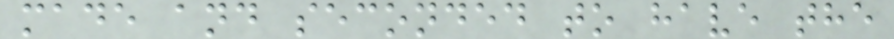made and seconded to have the
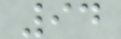94
